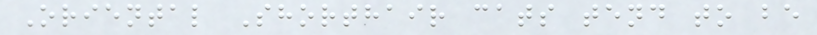Oriental Shorthair cats tend to be
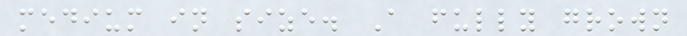medium in size. A fully grown
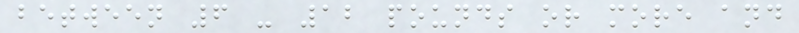between 6 - 12 pounds or more and
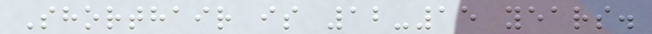Shorthair is 12-15 years.
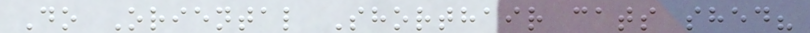Do Oriental Shorthair cats shed?
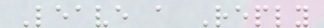Leave a Reply
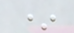*
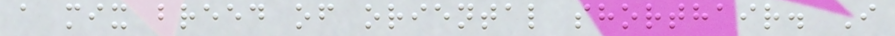a mix breed of oriental shorthair. I
